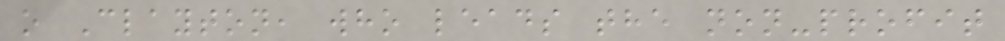o Clayton, who leads the non-profit
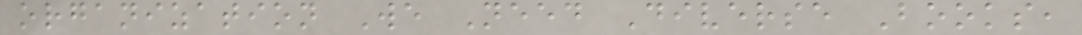organization We Need Diverse Books,
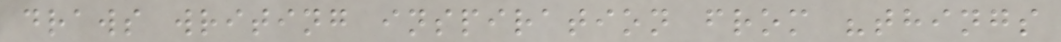draws writing inspiration from "things
